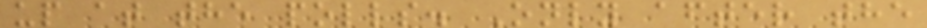up at the polls. Only after the
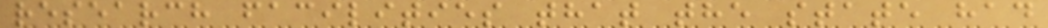research facilities that the state had
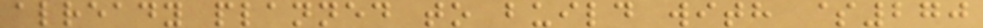already planned to build with $270
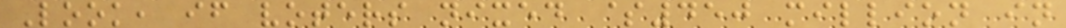Look, if voters nixed $450 million in
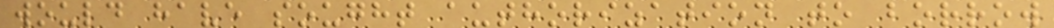would have sought authorization to borrow
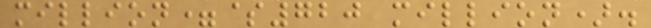million=$720 million).
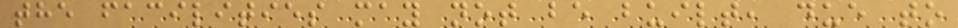the facilities may not be built, due to
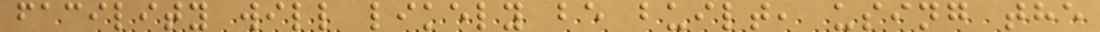facility will likely be built, using the
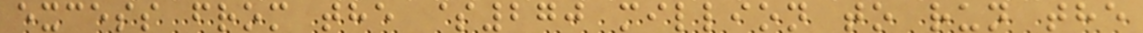excess from the $270 million to run the
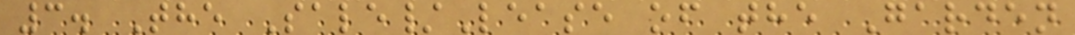3. The Sale/Lease of the Garden
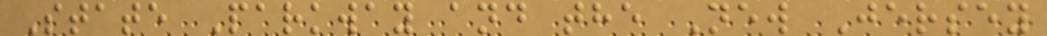State Parkway and the New Jersey
